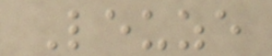Leuze
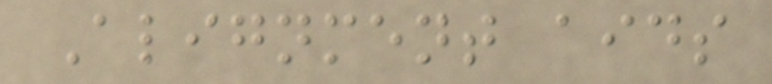Alignment aids
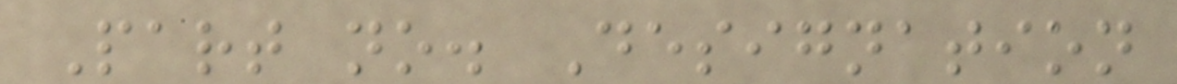Part no. Designation
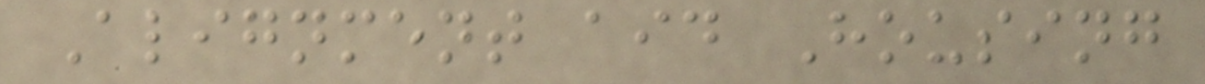Alignment aid Housing
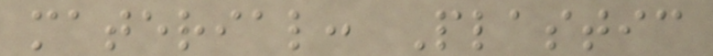material: Plastic
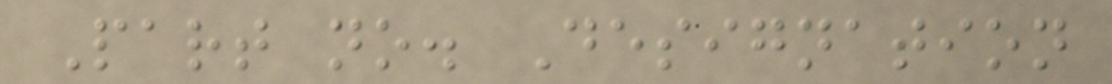Part no. Designation
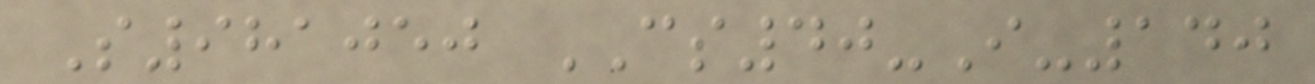S981050 CS40-I-140
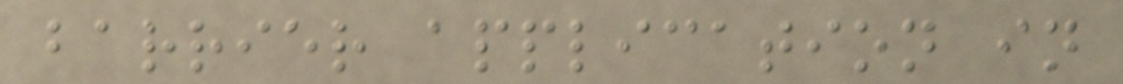barrier application in
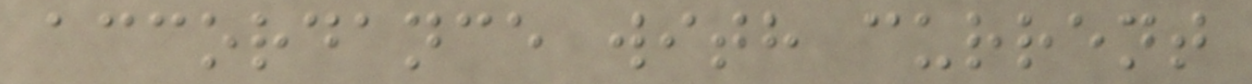accordance with current
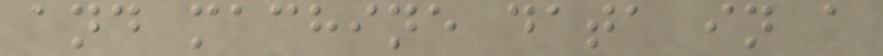and machine data in a
